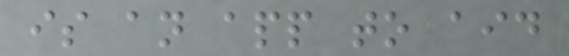is an app to aid
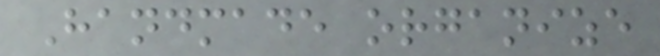Handmade organize
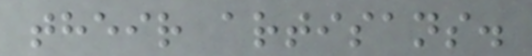their artisans.
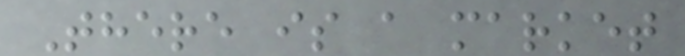There is a market
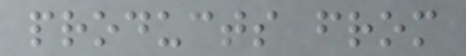products from
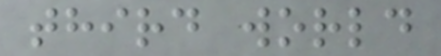third world
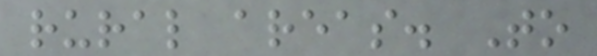rural areas. To
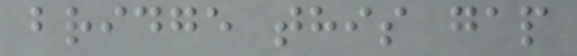bridge this gap
